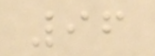96
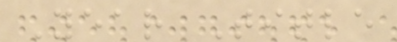Year Title
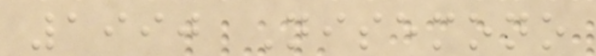1990 Nisemono
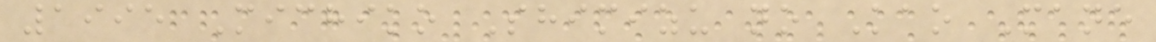1995 Michiko Shimizu no Kao Mane
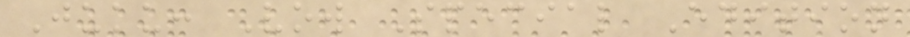Juku: Vow Special Edition
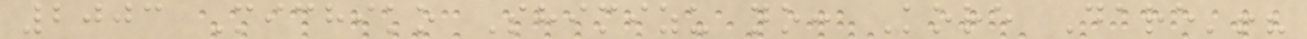2003 Michiko Shimizu no: Kore Dare'!?
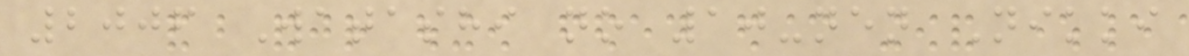2006 Watashi no 10-nen Nikki
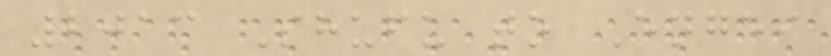2013 Shufu to Engei
